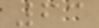63
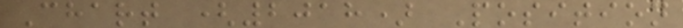Chart (2018) Position
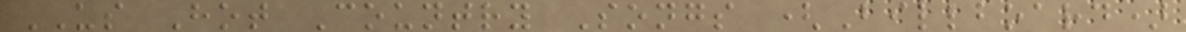US Hot Country Songs (Billboard)
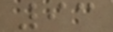93
